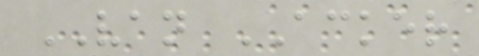VAN ACKER
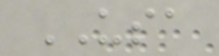USA
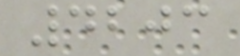4203
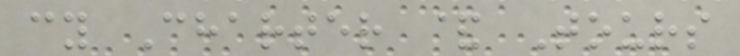cy Charter & Tours
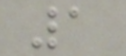1
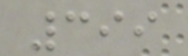399
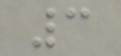3
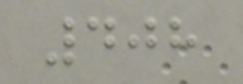408
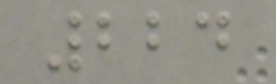224
